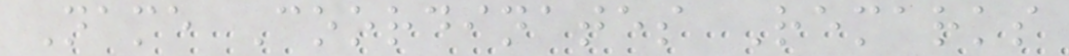Name Coordinates Remarks
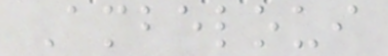Ambeloui
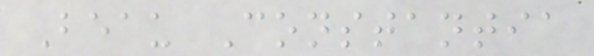Beau Constantia
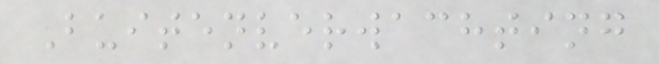Buitenverwachting
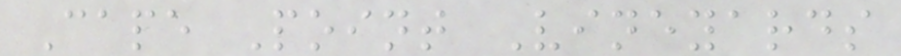Cape Point Vineyards
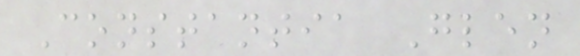Constantia Glen
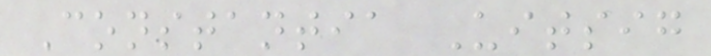Constantia Uitsig
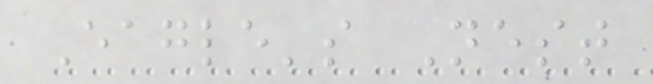Eagle's Nest
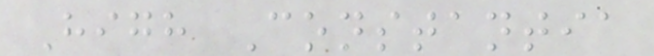High Constantia
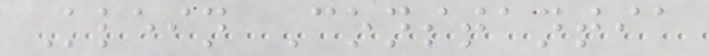Klein Constantia
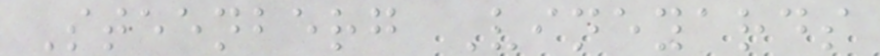Steenberg Vineyards
